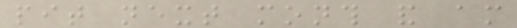pit next month and am
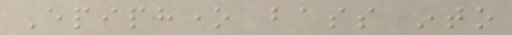Epiphone bass into
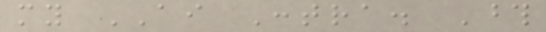my AI Contra. Those
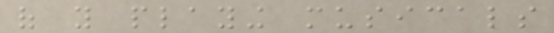of you playing musicals
